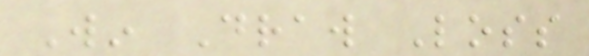Win Draw Loss
